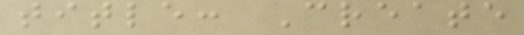title: Create
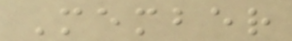Member
